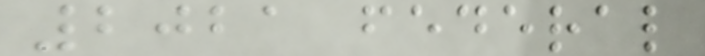2021 federal
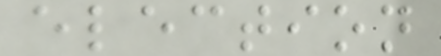election
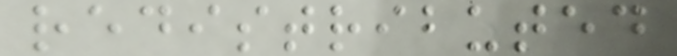redistributed
